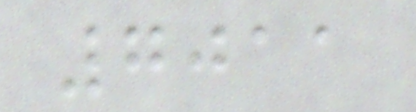7011
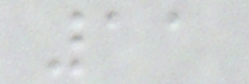11
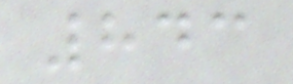843
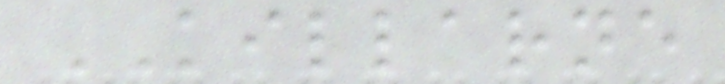KILLARNE
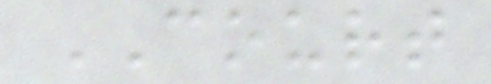COURT
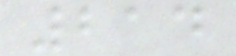214
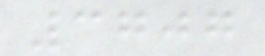3707
